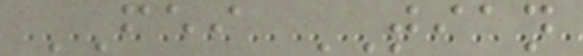FEI TIAN
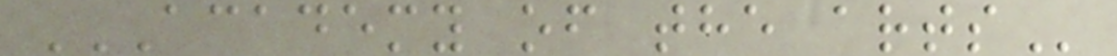ACADEMY OF THE ARTS
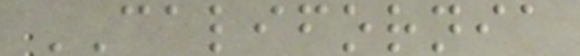CALIFORNIA
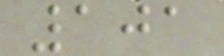101
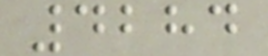4284
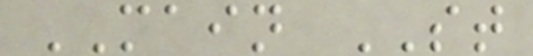MAIN ST
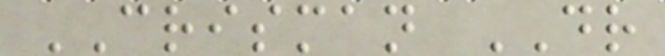CRISMAN DR
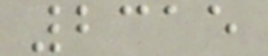2315
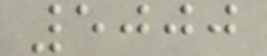5000
